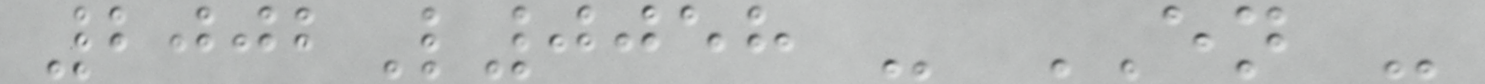2002L0058 - EN -
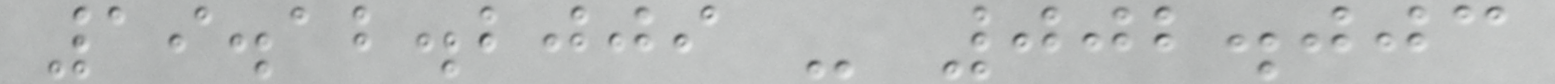19.12.2009 - 002.003
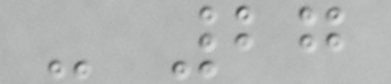- 27
